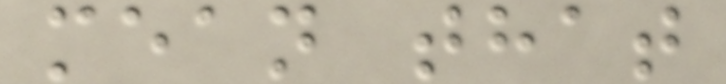mean that
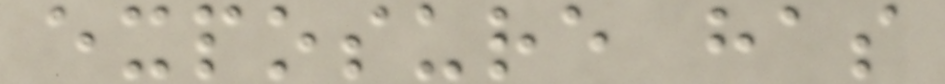exposure has
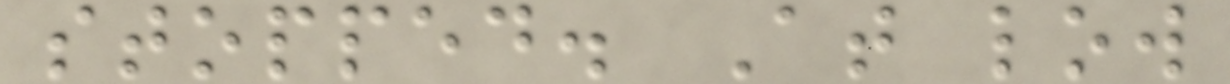stopped. At low
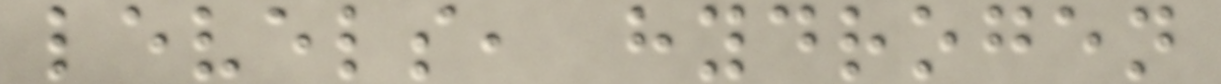levels, hydrogen
